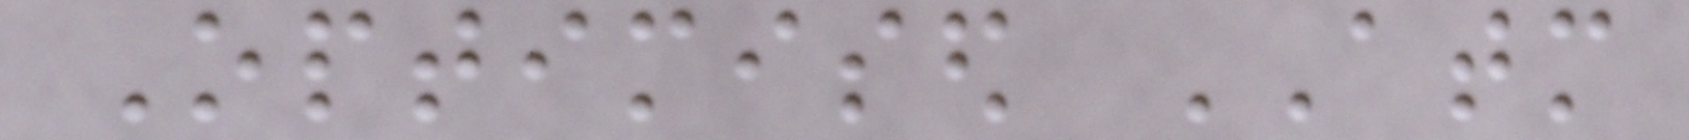Optimised ATM
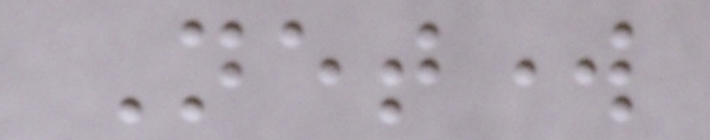Network
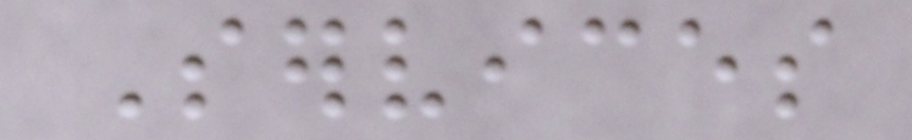Services
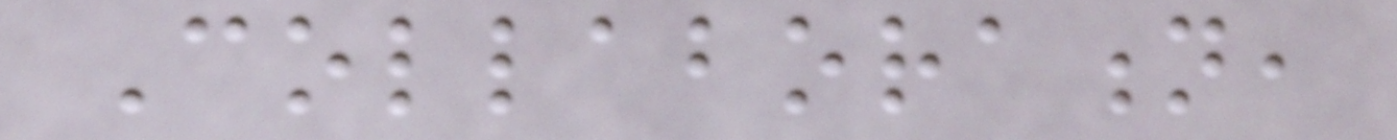Collaboration,
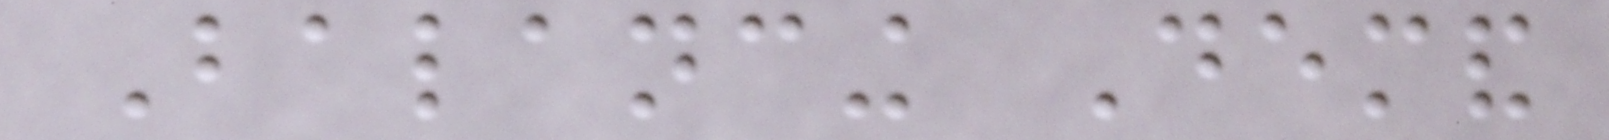Balancing Demand
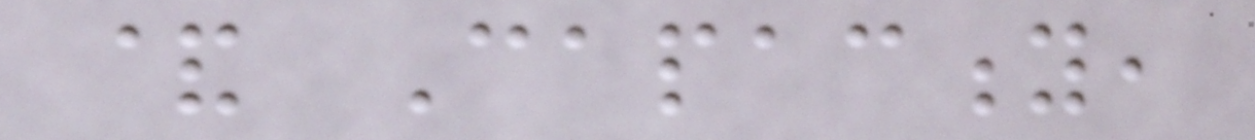& Capacity,
